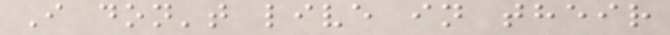I don't live in their
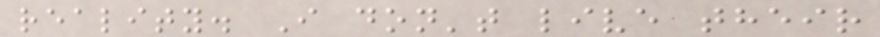reality. I don't live their
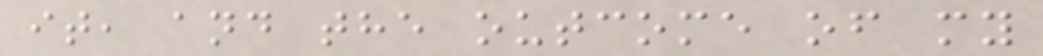it, and the outcome of my
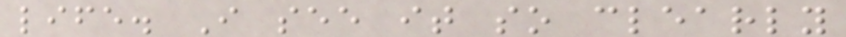life. I see it so clearly
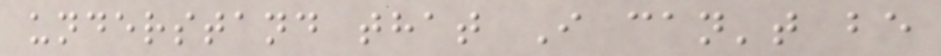understand that I can't be
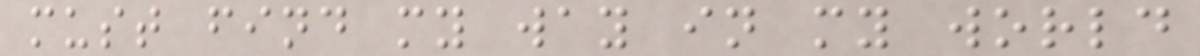must find my way in my world
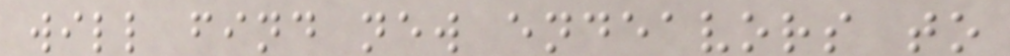will find new endeavors to
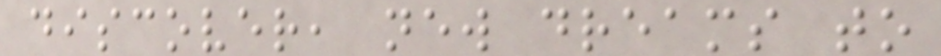discover, new dreams to
